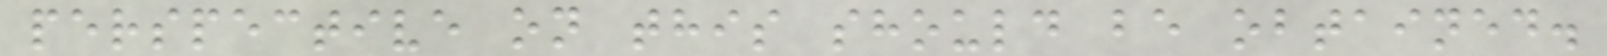perspective on this should be obtained.
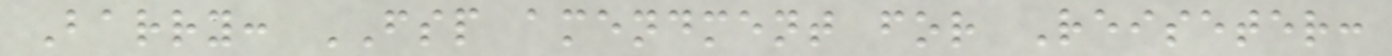Barry: FSP amendment for Reiseter:
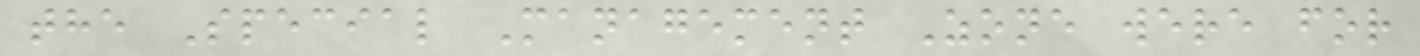the Special Management Zone were for
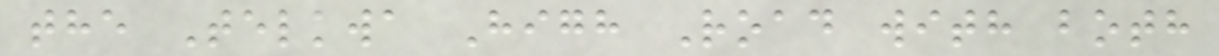the Telkwa High Road with both
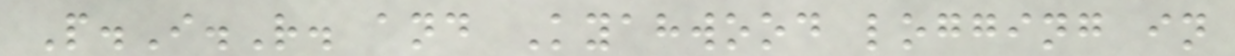P.I.R. and Kyahwood logging in
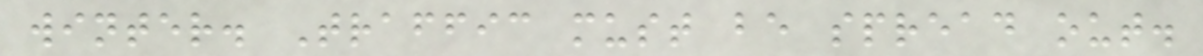winter. Traffic must be spread out.
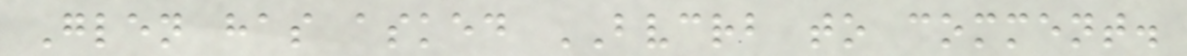Glen has asked BVCRB to comment.
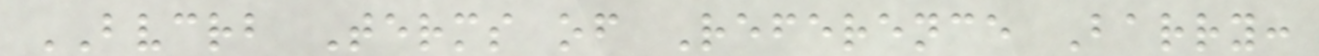BVCRB Terms of Reference Barry:
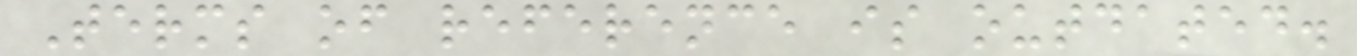Terms of reference is outdated.
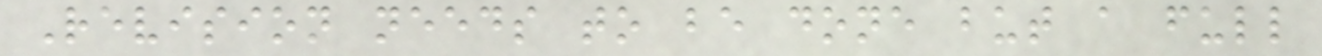Revision needs to be done but a full
